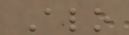Alo
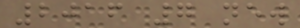2016 7 new
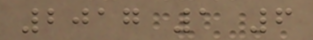2017 1 6
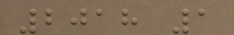2018 1
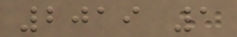2019 1
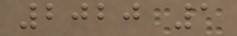2020 1
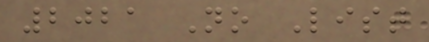2021 No List
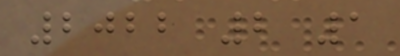2022 2 1
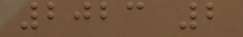2023 2
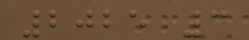2025 3
